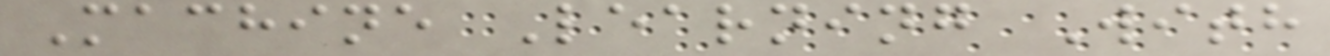Machine Learning With
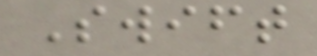Swift
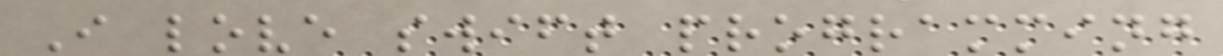I love swift programming
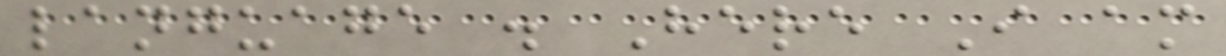language . Here I am
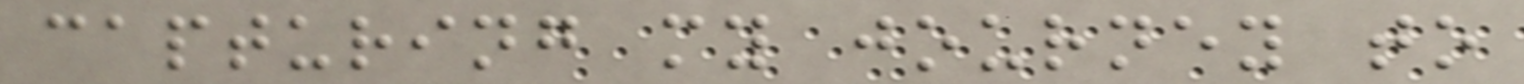capturing my journey to
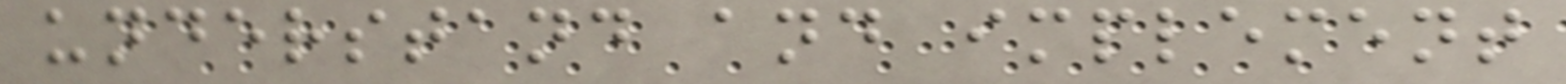understand and implement
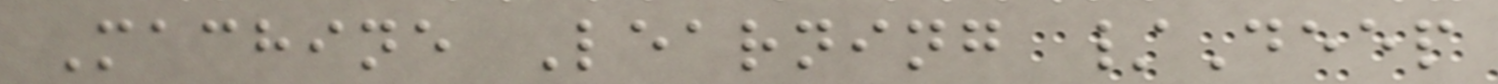Machine Learning /Deep
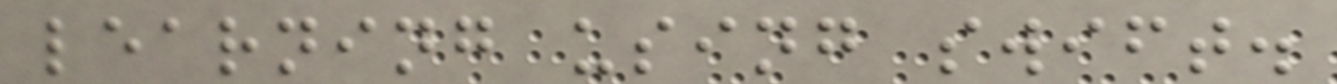learning using swift.
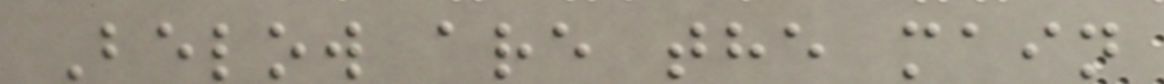Below are the main
